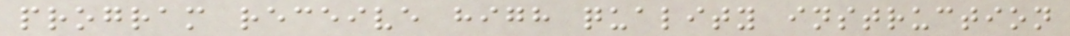program receive high quality instruction
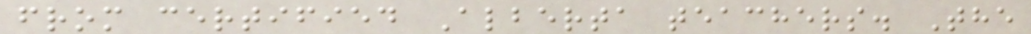from certified Alberta teachers. The
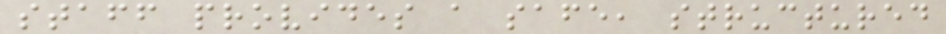staff provides a safe, structured
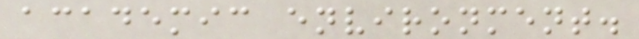academic environment.
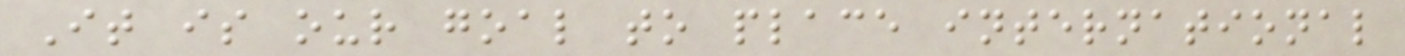It is our goal to place international
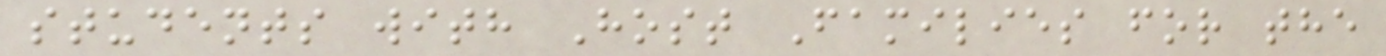students with Host Families for the
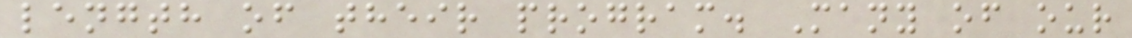length of their program. Many of our
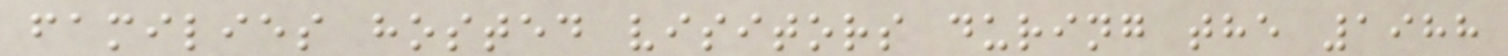families hosted visitors during the 1988
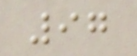97
